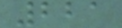221
